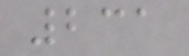231
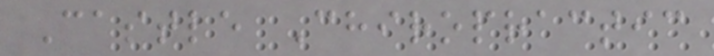Castle Chiropractic
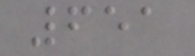651
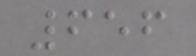656
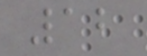12
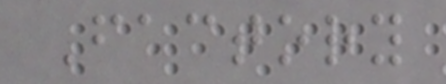Factory
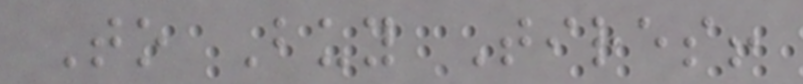To Buy Tires!
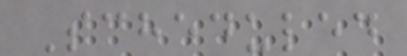Scheduled
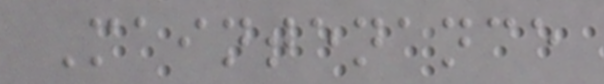Maintenance
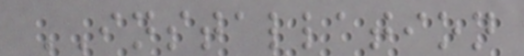INSTALLATION
